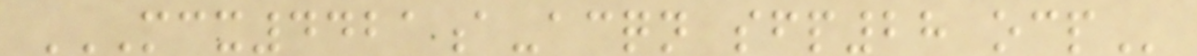MCX4421A-ACQN SFP28 OCP
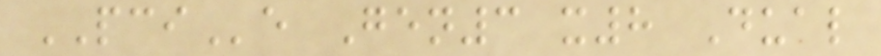PCIe Gen3 x8 Dual
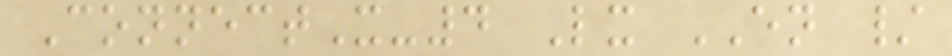ConnectX-4 Lx EN /
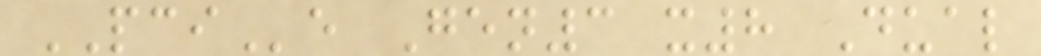PCIe Gen3 x8 Dual
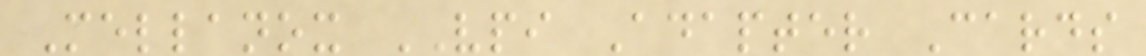Mellanox VPI Adapter Cards
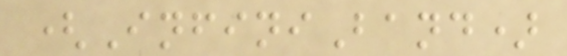(InfiniBand)
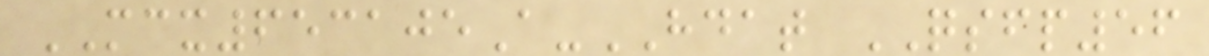MCX653105A-HDAT QSFP56
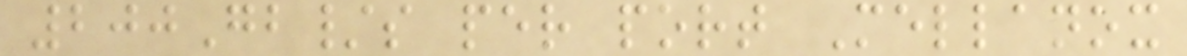200Gb/s per port Mellanox
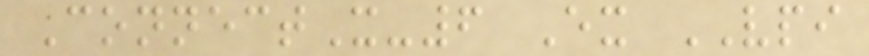ConnectX-6 Ex VPI
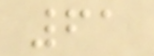61
